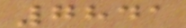7841
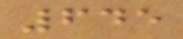645
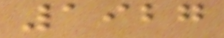1927
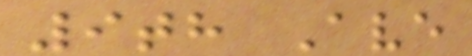9th Ave
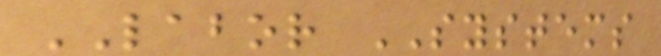LABOR SYSTEMS
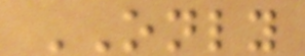ONLY
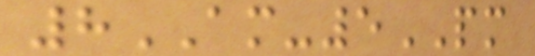8AM-5PM
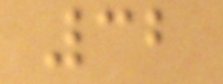32
